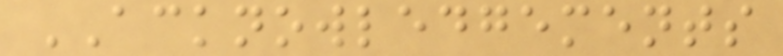ACKNOWLEDGEMENTS
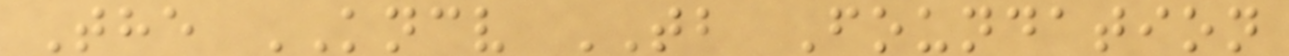The KNCV TB Foundation
